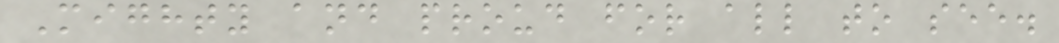Mighty and proud for all to see.
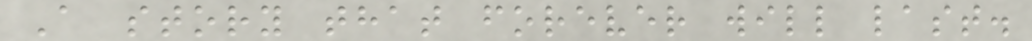A story that forever will last.
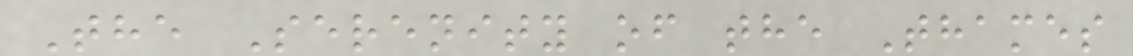The Serenity of the Thames
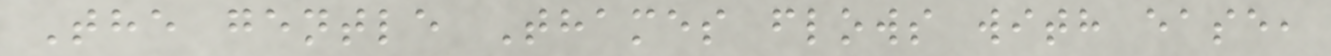The gentle Thames flows with ease,
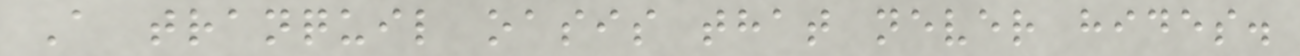A tranquil oasis that never hides.
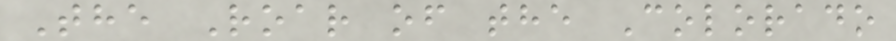The Roar of the Colorado
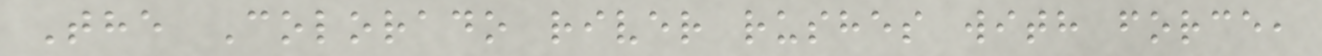The Colorado river rushes with force,
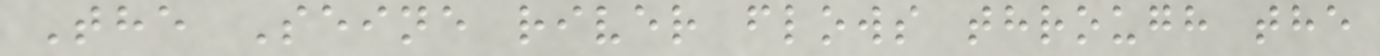The Seine river flows through the
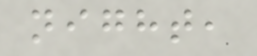night,
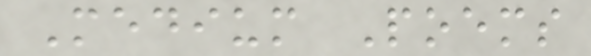Medium Poems
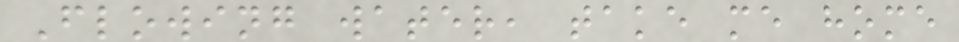Flowing water, take me home
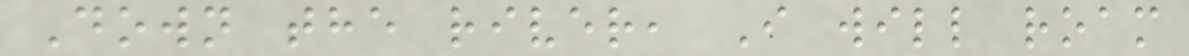Down the river, I will roam
